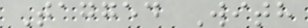Tagged With
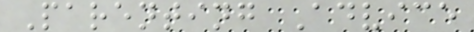Parenting Advice
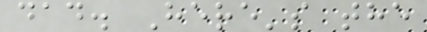dad. Here's the
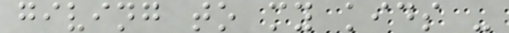giving to my kids -
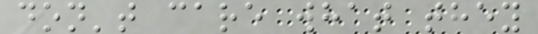don't care what they
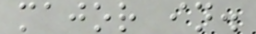major in.
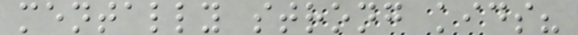mentally strong kids?
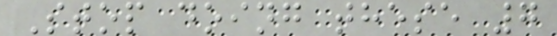Stop doing these 7
